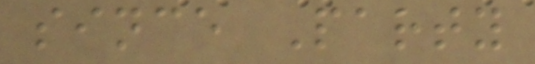since Party
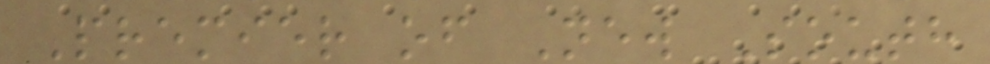Premier of New South
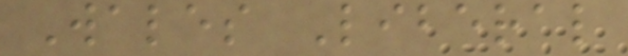Wales Liberal
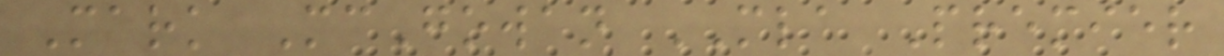Mark McGowan MLA Premier
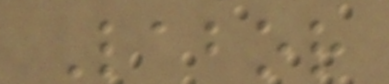Labor
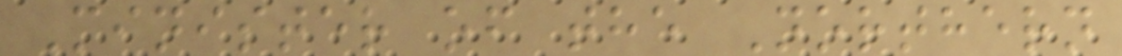Minister of the Northern
